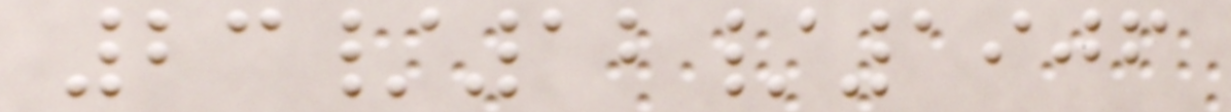23/12/1906
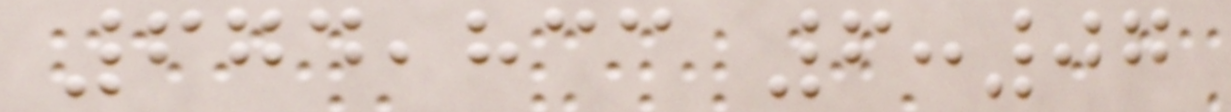674,833 6:07
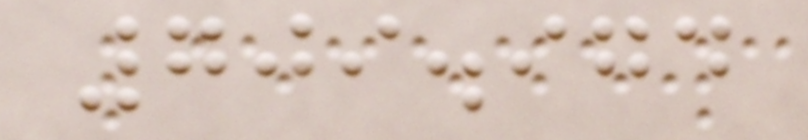709.974
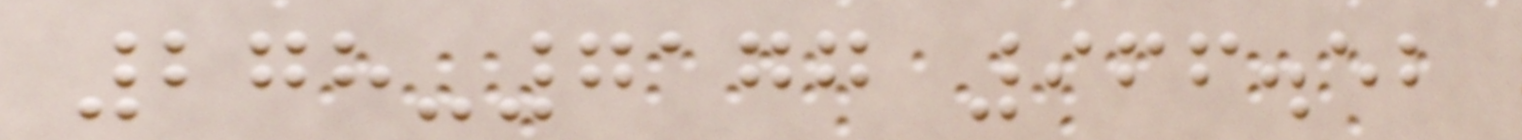278-7177 966.52
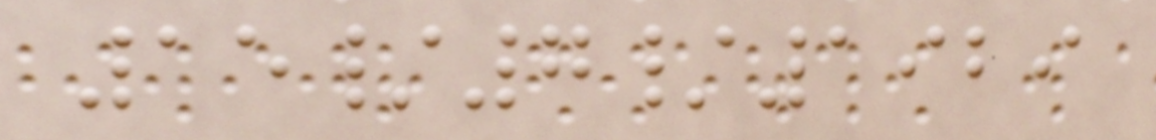15/7/1929
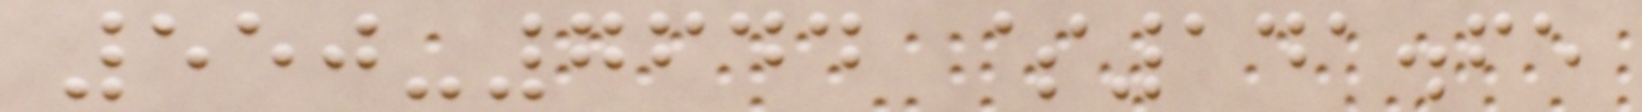550-7644 $141.65
